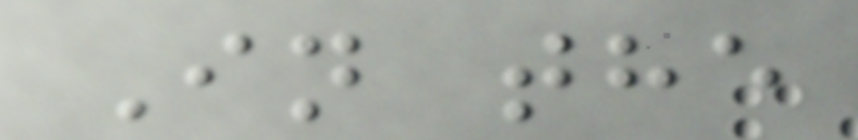In the
